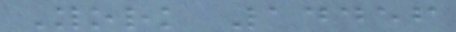York 14456
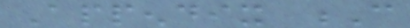Appendix C
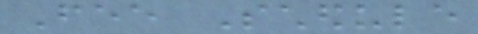Fee Schedule
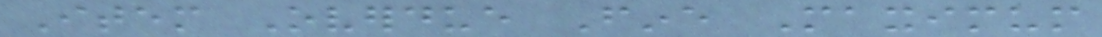Item Overdue Fine Maximum
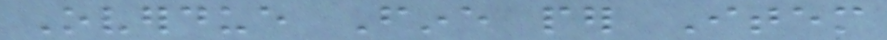Overdue Fine per Item
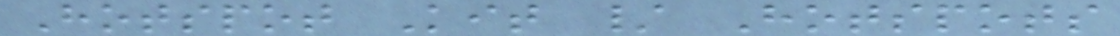Hotspot Kit / Hotspots
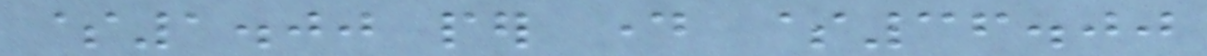$1.00 per day $36.00
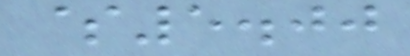$5.00
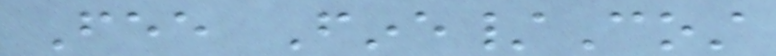Fee Fine/Cost
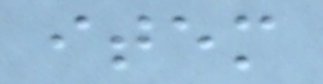item
